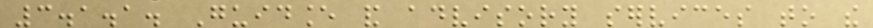3.1.1. Guidance and advisory services to the
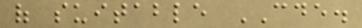of suitable CDE.
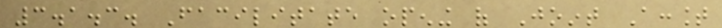3.1.3. Facilitate opening of Joint Account
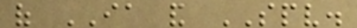of IA and SPV.
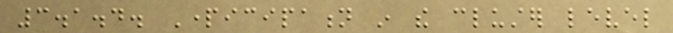3.1.4. Participation in the cluster level
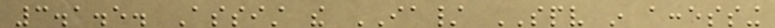3.1.5. Assist the IA/ SPV in accessing
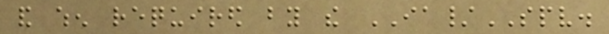and when required by the IA/SPV.
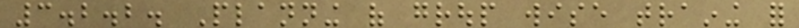3.2.2. Planning of group wise training for
